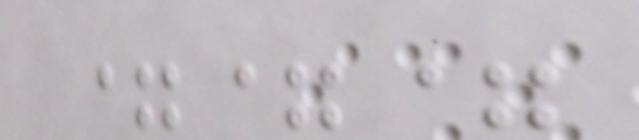===
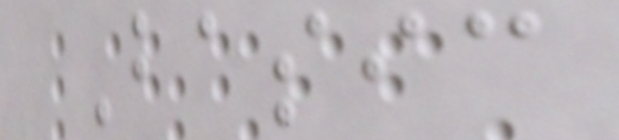Basic
